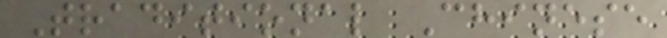Traditional Chinese
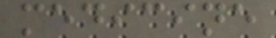medicine
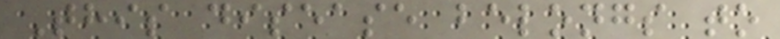This disease belongs to
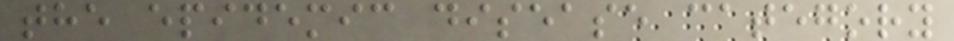the epidemic disease category
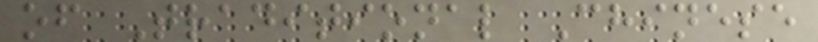of Traditional Chinese
